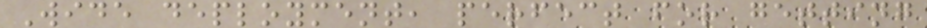Wide deployment, perfect for getting
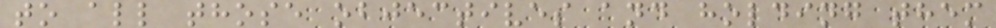to all those objectives and holding them
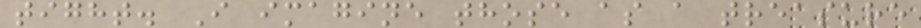tight. I imagine those as a treasure
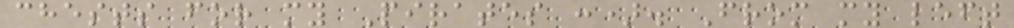chests for my Pirates :). From my left
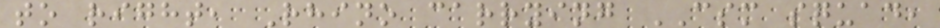to right, Rhino carrying CSM squad,
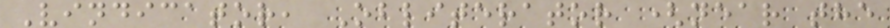Vindicator, Obliterator (near the
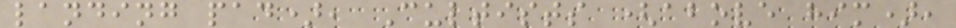landing pad), Cultists (above him),
